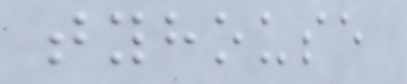tyhouse
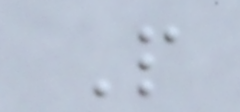P
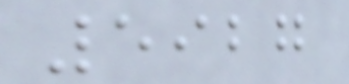5927
